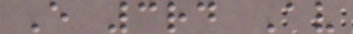E 3rd Av
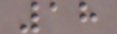18
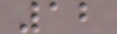12
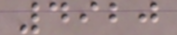4920
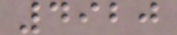4920
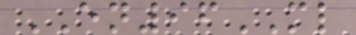EN96ML
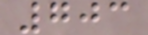703
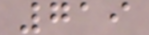719
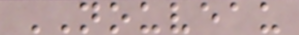NOUVEAU
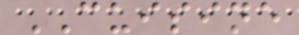CUISINE
